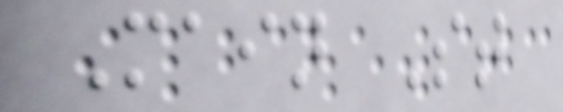Main St
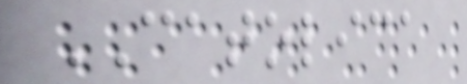CATOLICA
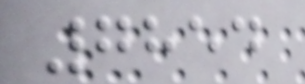7854
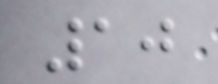10
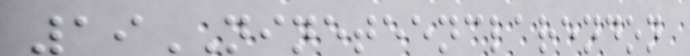19NINETEENCLARENDON
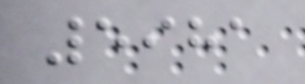5981
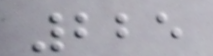225
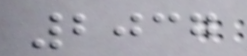2037
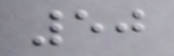50
